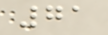71
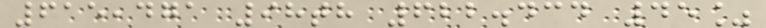615,471 98th 622.434 45%
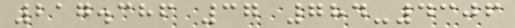217.386 37 784-4306
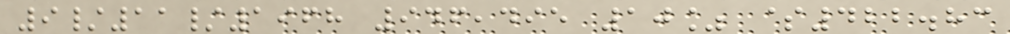9/11/1968 946,495 10% $422.83
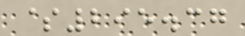$295.37
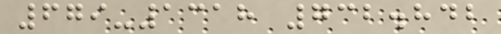679-1318 732.842
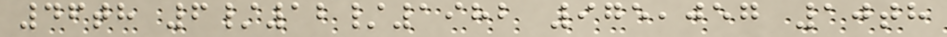46th 6/12/1982 975,057 10th
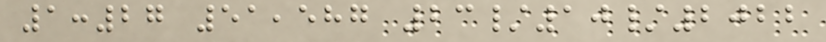1:27 51,587 23/10/2022
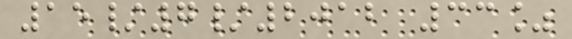15/7/2012 33%
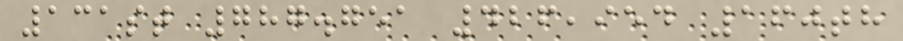131st 787.751 426,954 160th
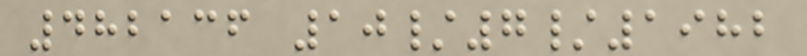482136 10/7/1982
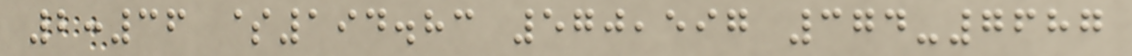2:36 $194.83 570,597 374-7687
